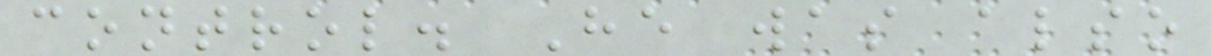control. He was also
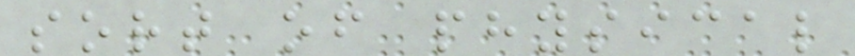sort of physical
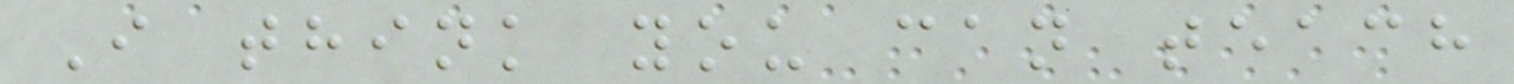I think you can teach
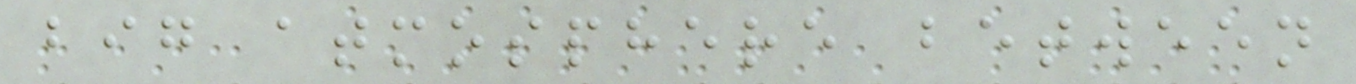big atmosphere between
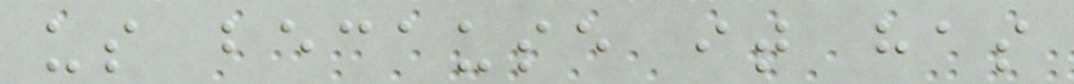us because it has
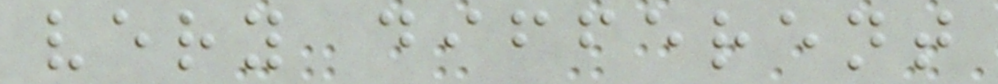very different
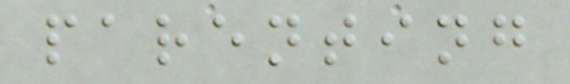parenting
